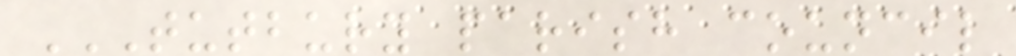TUTBURY PARISH COUNCIL
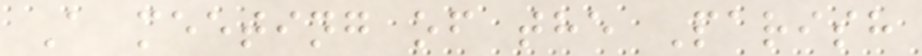A meeting of the Parish
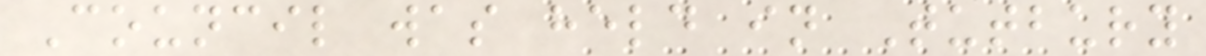Council was held in Tutbury
